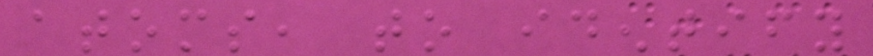atoms, to identify
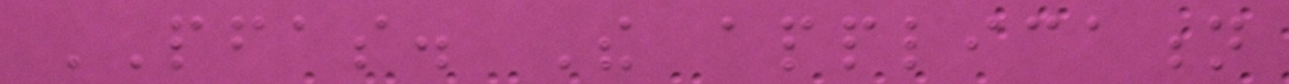PFAS. The application
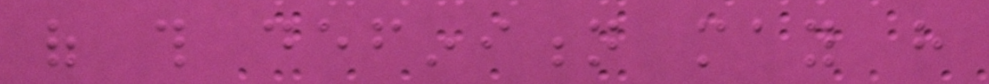of this definition may have
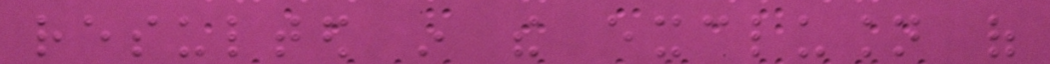resulted in the exclusion of
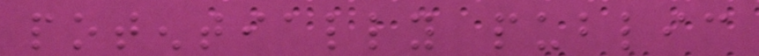potentially public
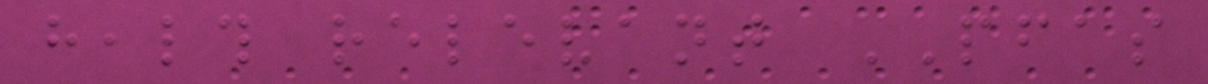health relevant PFAS
